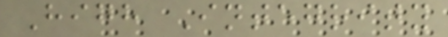High Integrity
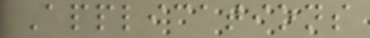Applications
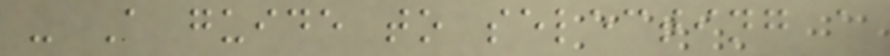- A guide to selecting a
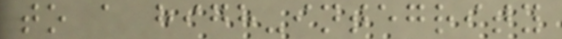to a high-integrity
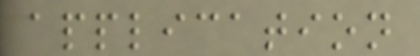application
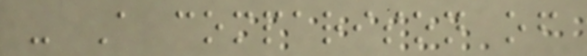- A comparison of
